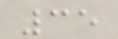35
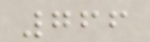766
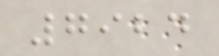7924
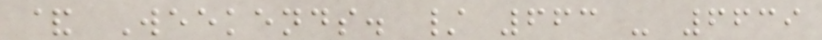& Weekends. / 663 - 6639
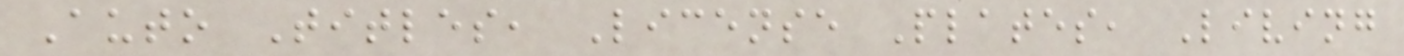Auto Titles, License Plates, Living
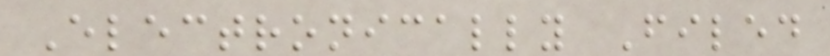Electronically Filed
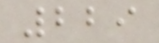229
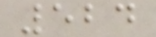524
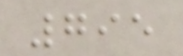795
